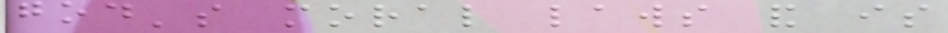god's moral laws and is
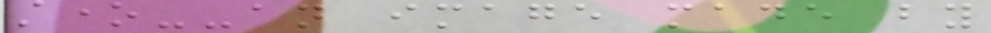stone--an image made by
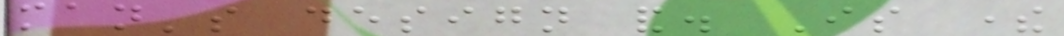man's design and. Is there
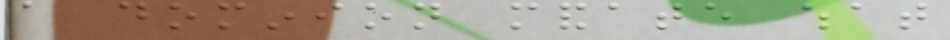a dominion mandate what
